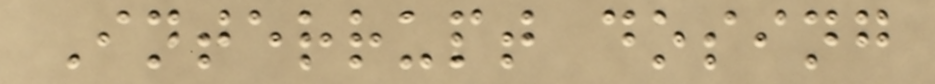Interrupt dosing
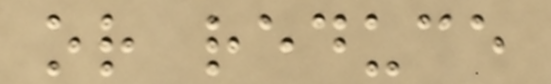or reduce
